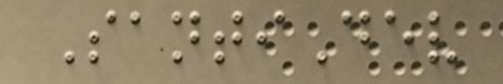SantiDev
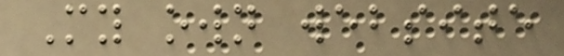My own website
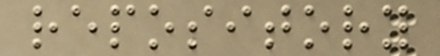repository
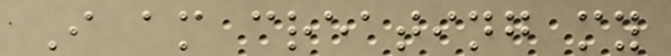I am creating my
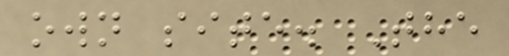own site. The
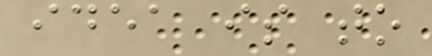idea is to
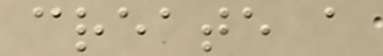create a
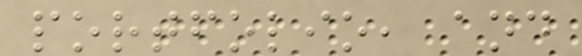portfolio, and
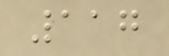117
